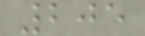205
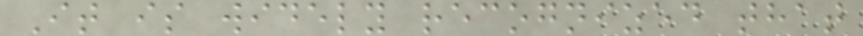It is widely recognized that
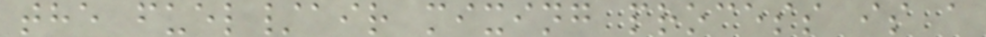the fuel/air mixing process is a
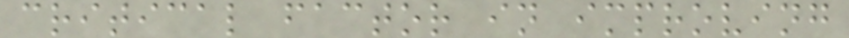critical factor in improving
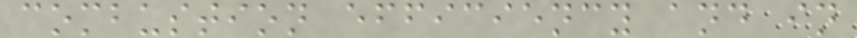combustion efficiency and in
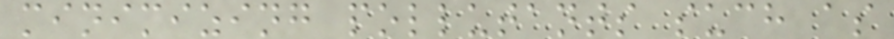minimizing pollutants such as
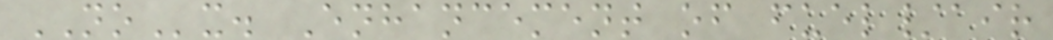NOx. Enhancement of fuel/air
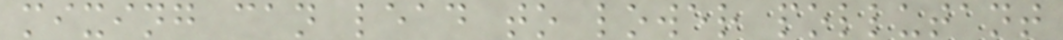mixing can lead to lower pollutant
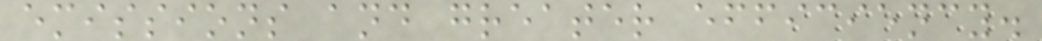emissions and greater efficiency.
